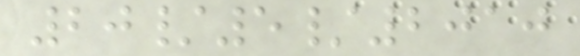20/5/2010
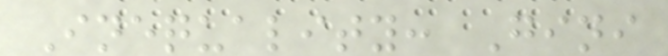Inequality: Gini
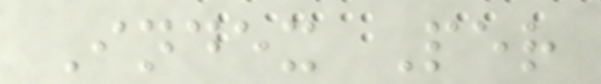Index Per
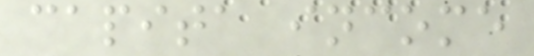capita income
